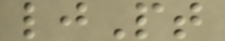ljPt
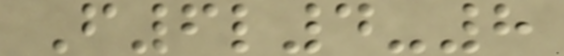F6l4-8
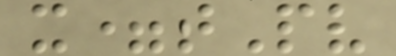x=tPv
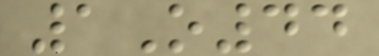1O44
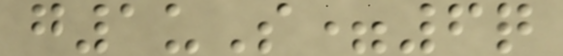g1uS=6q
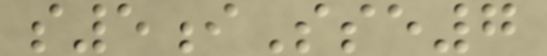s5iSse7
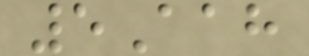5Aah
